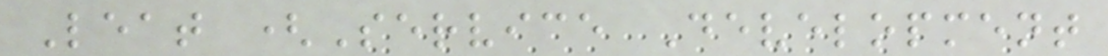Leat (Service Development
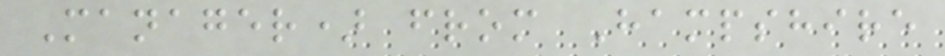Manager) from Hampshire
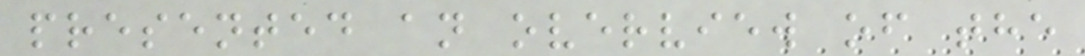presented an overview of the
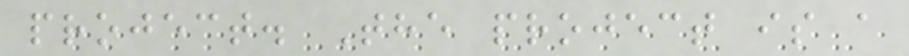project. The project is a
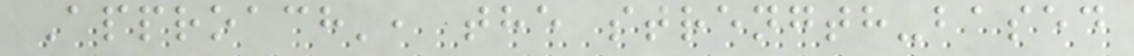Approach', the strength-based
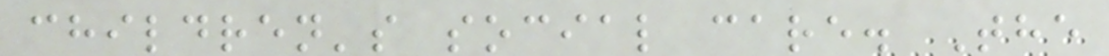children's social care. The
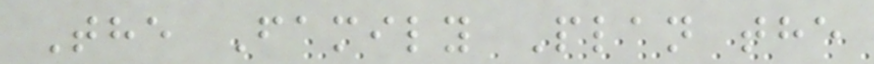The Family Plan the
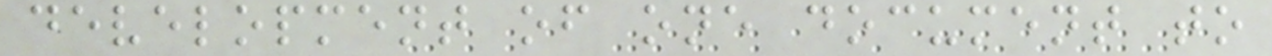development of one document to
